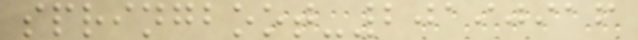springboot-20190916
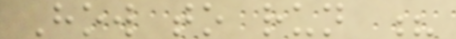How to run ?
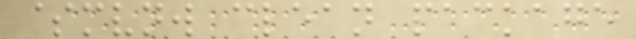$mvnw clean package
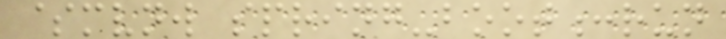$mvnw spring-boot:run
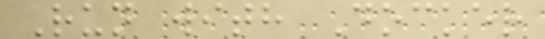Run with Docker
